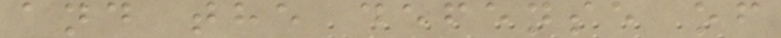and the defense of
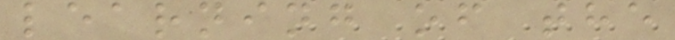learning of the
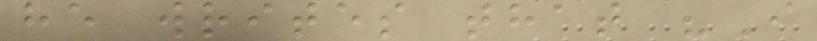he writes that "I
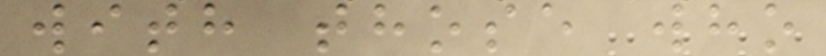with those who
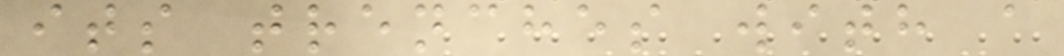its trenches with a
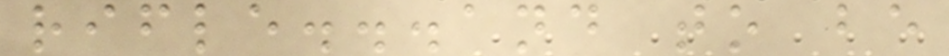rifle...and to be
